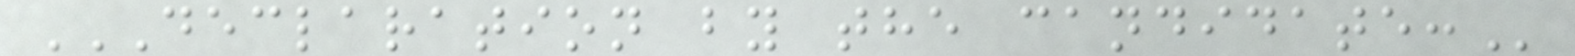DECLARATION BY THE CANDIDATE:
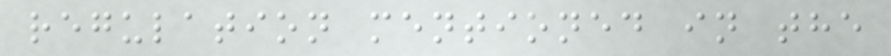regulation mentioned in the
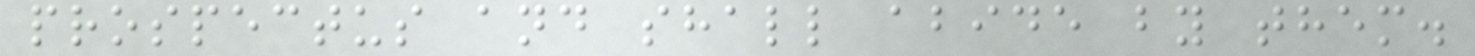prospectus and shall abide by them.
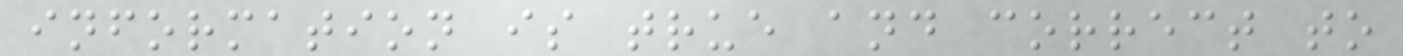information is true and correct to
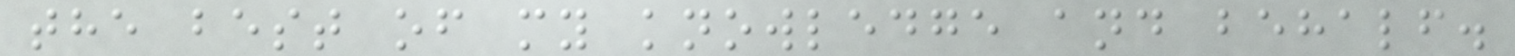the best of my knowledge and behalf.
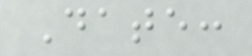Date:
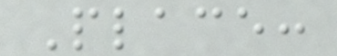Place:
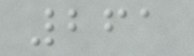261
